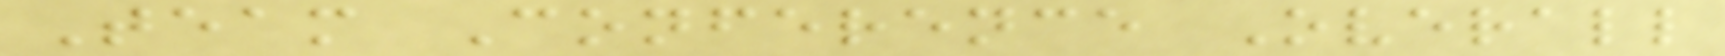Team Conference Overall
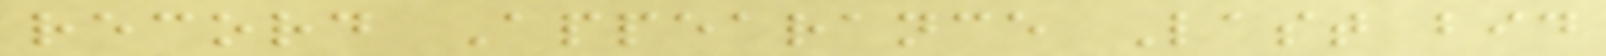record Appearance Last bid
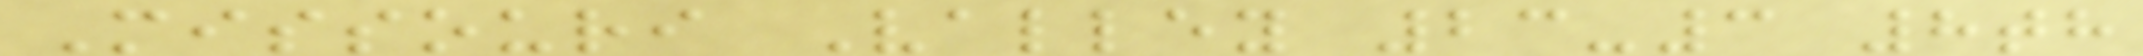Missouri Valley 23-3 8th
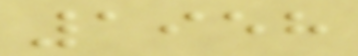1958
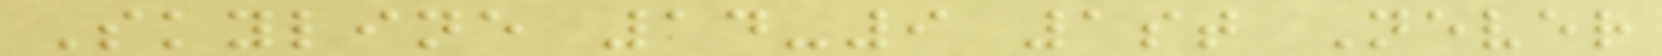Skyline 14-9 1st Never
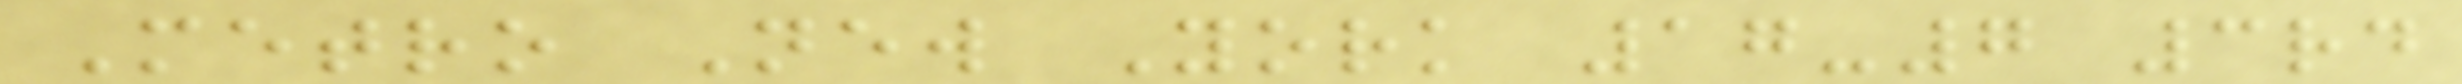Metro New York 17-7 3rd
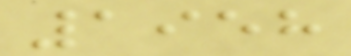1958
